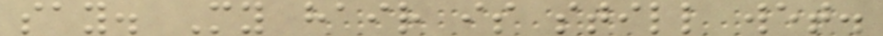say. My hair is still wet.
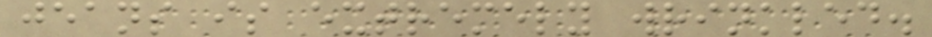jeans is extremely wrinkled.
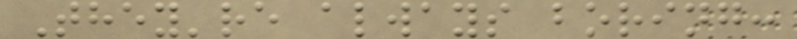They're always boring:
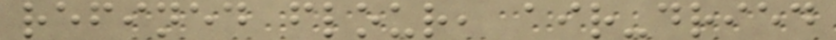refined flour, air-dried
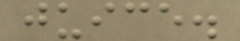juice.
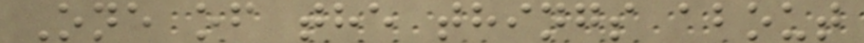One of the things about
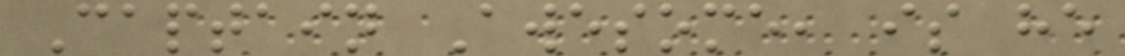Captain Awesome, is he
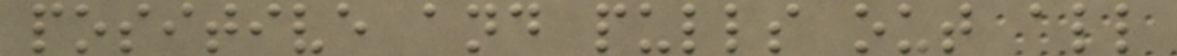positive and pulls out all
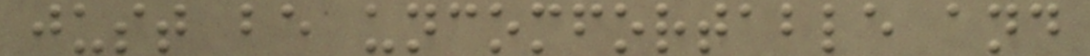just be uncomfortable and
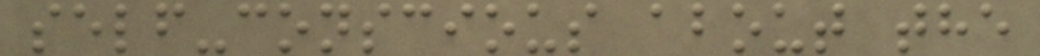self-conscious about the
